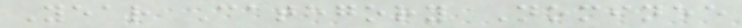Year Category Nominee
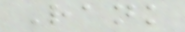Rank
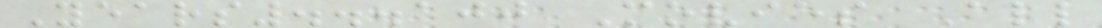Years...100 Movies All
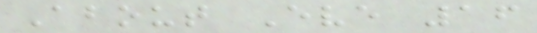About Eve 16
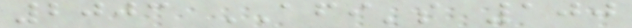2003 AFI's 100
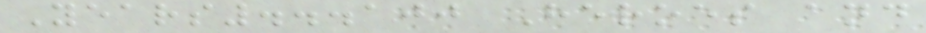Years...100 Heroes and
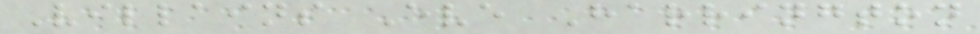Villains Eve Harrington
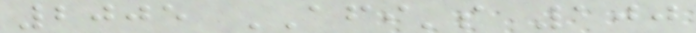2005 AFI's 100
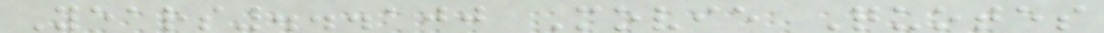Years...100 Movie Quotes
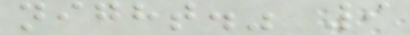night." 9
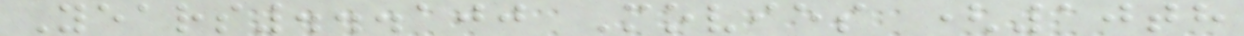Years...100 Movies (10th
